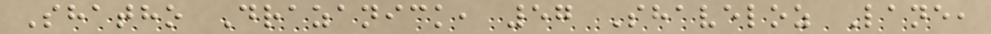Shatho Drazanick, 57 Shaveloz Lane,
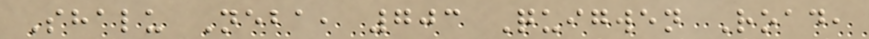Shalu Neba, 703 Quigwen Road,
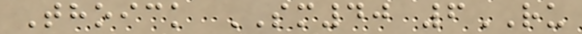Thoick SM40 6RU
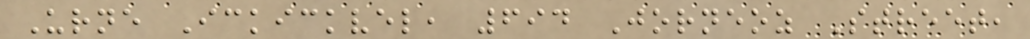Urne Ickickvel, 694 Jorneoz Street,
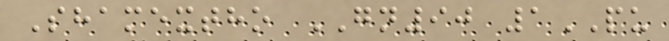Shamextho GN90 1PU
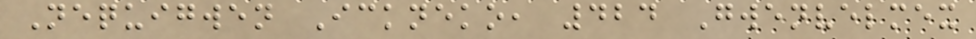Nequigwen Ickneko, 424 Gwenvelmex
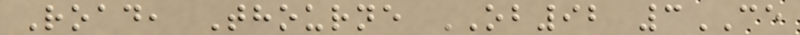Road, Thourne OB92 3CE
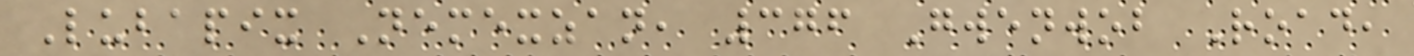Lubapix Nemexzan, 376 Gwenwob Road,
